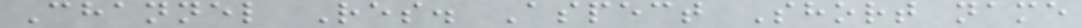Channel Res. Aspect Short name
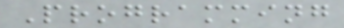Programming
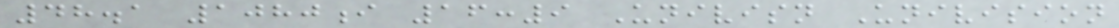48.1 1080i 16:9 Univisn Univision
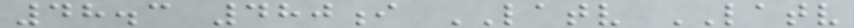48.3 480i LATV LATV
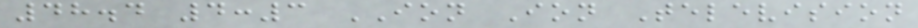48.4 4:3 ION Ion Television
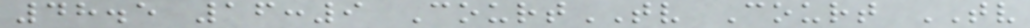48.5 16:9 CourtTV Court TV
